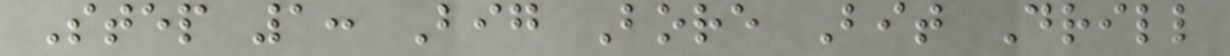Step 1: Big Bore Bit Drill
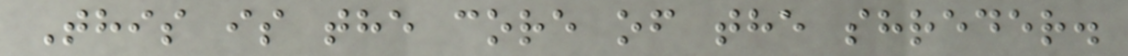This is the core of the shreder.
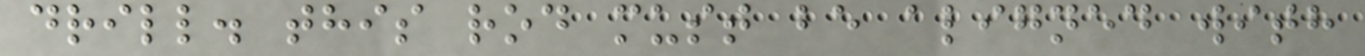drill. this rod must be aligned with
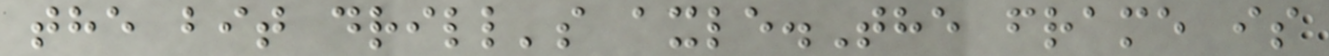the bit drill's axle.The frame is
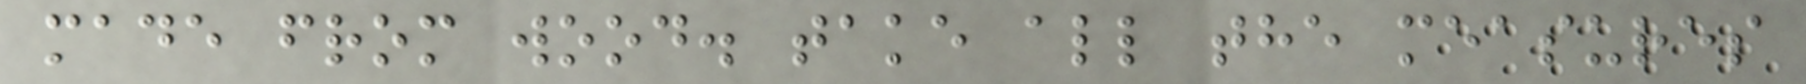made from wood. take all the measures
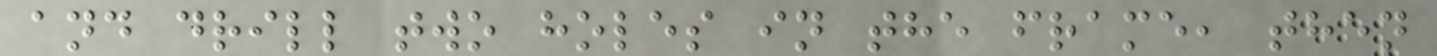and drill two holes in the frame, then
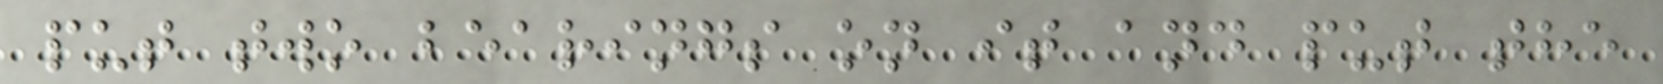put two bearings on it and put the
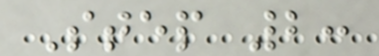Step 2:
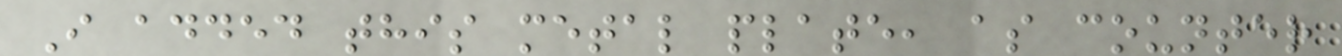I added this metal plate, as counter
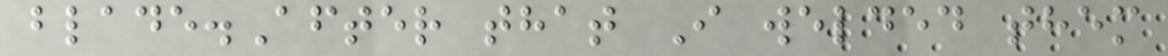blade.After that I welded them
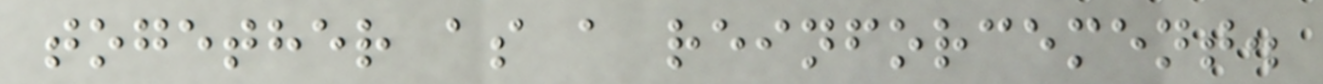together as a reinforcement.
